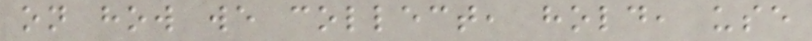on how we collect, hold, use
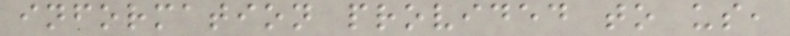information provided to us,
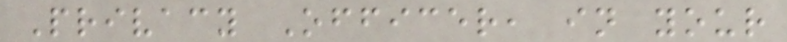Privacy Officer, in your
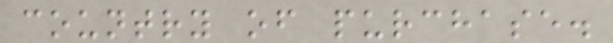country of purchase.
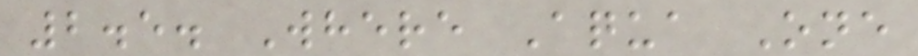2.5. Where Aqua One
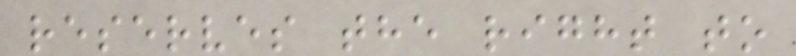reserves the right to
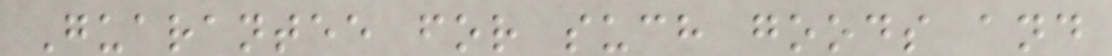Guarantee for such goods and
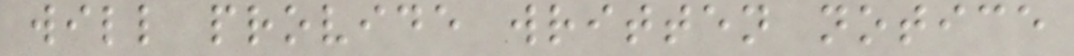will provide written notice
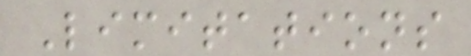Limitations
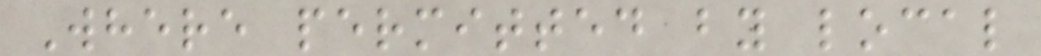Where permitted by local
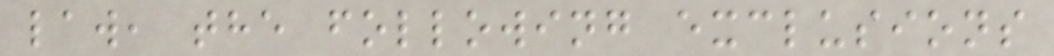law, the following exclusions
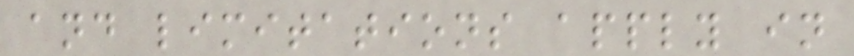and limitations apply in
